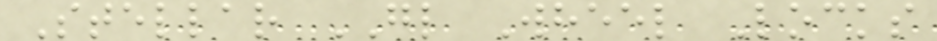Stellar GL Wheel Locks
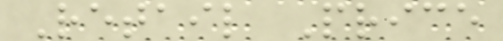Retail Price
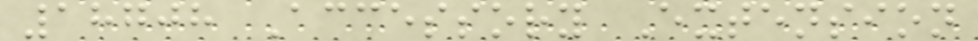18708 Accessory Extension
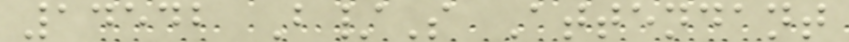14542 B/S Attendant
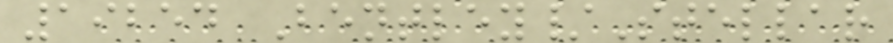19254 Bentley/Stellar
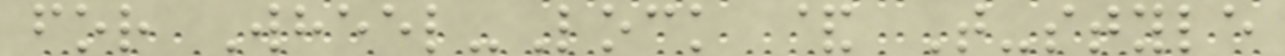for Wheel-Lock & T-style
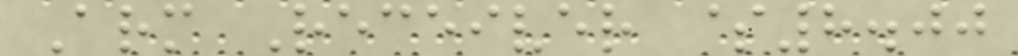Arm Receiver $8.00
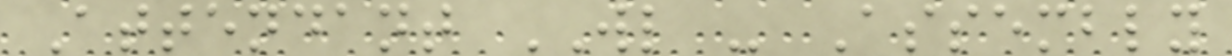Attendant WL - Assembly
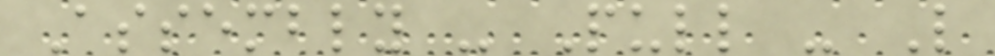Assembly - Pull - L
